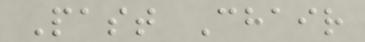Past Chair
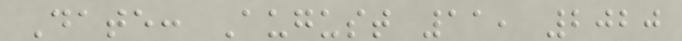Date: August 11, 2020
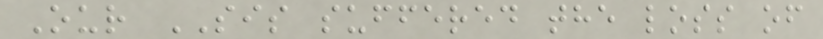Our SIS suffered the loss of
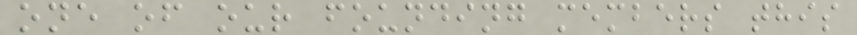one of our founding members this
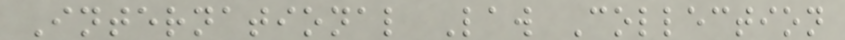International Law Collection
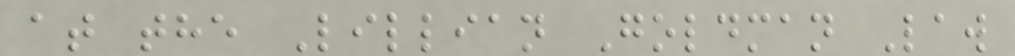at the Lillian Goldman Law
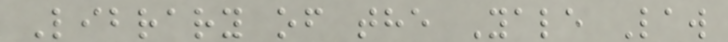Library of the Yale Law
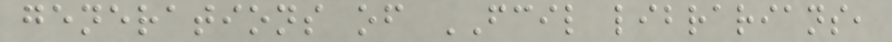generations of FCIL librarians,
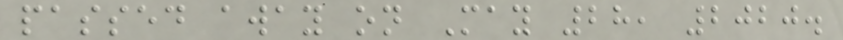passed away on May 28, 2020.
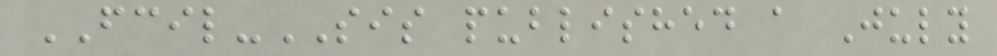FCIL-SIS published a July
